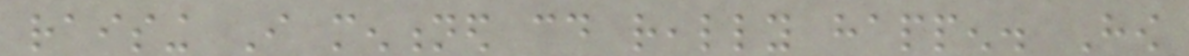raising I mentioned could really happen. How
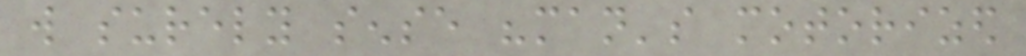will surely sense "man's motorized
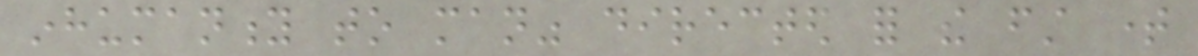inhumanity to man" directed for the first time
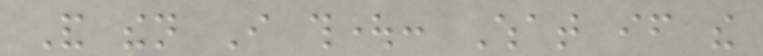And then I thought: What if the
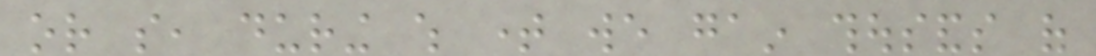or so, during which time we gain thousands of
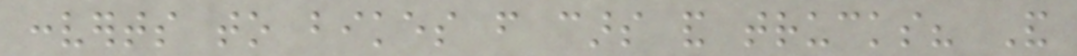converts to bikes from cars and trucks? And
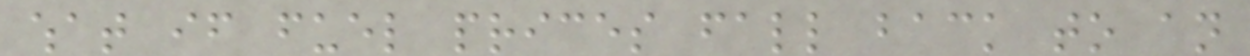what if fuel prices fall back to an
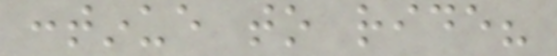continue to ride?
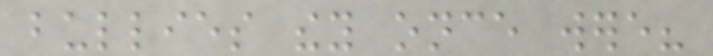bullies they once were?
